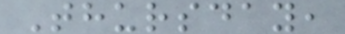Thursday,
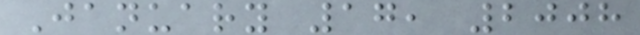January 17, 2008
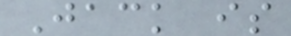Jack is
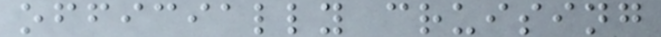officially cruising
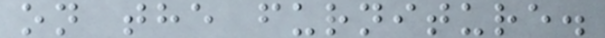on the furniture.
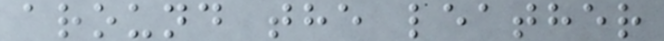around the leather
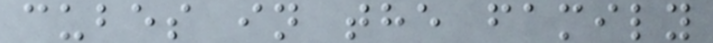cubes in the family
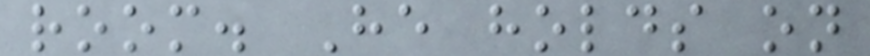room. He holds on
